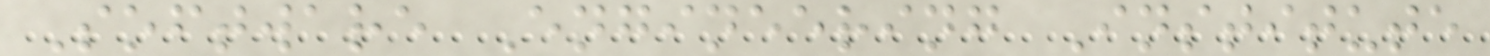Software Engineering Institute
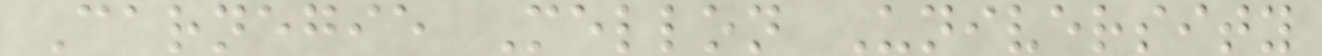Carnegie Mellon University
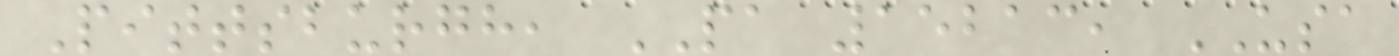Pittsburgh, PA 15213, USA
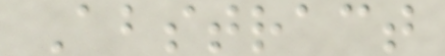Abstract
